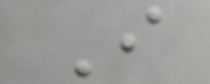I
